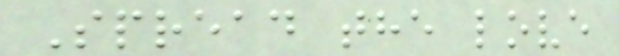Spread the love
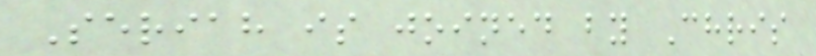Seriah is joined by Chris
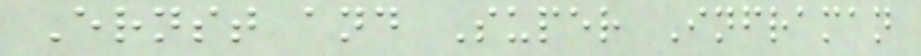Ernst and Super Inframan
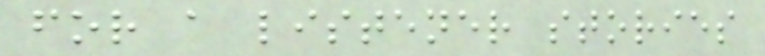for a listener stories
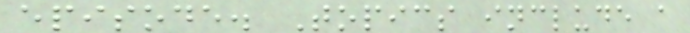episode. Topics include a
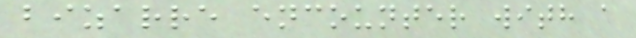bizarre encounter with a
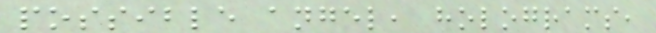possible angel, holograms,
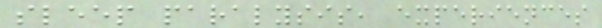sleep paralysis, experiences
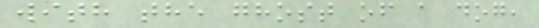with the ghost of a dog,
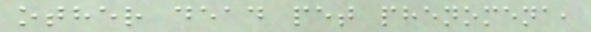other dead pet phenomena,
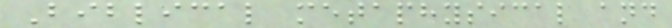Biblical metaphysical and
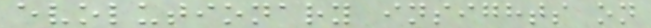evolutionary insights on
